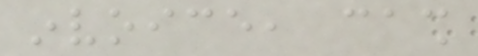invoice, cash
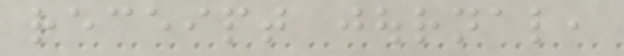receipt journal,
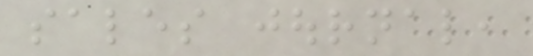sales journal,
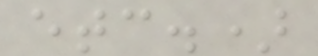etc.)
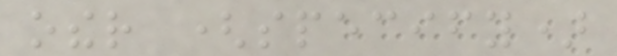other (specify)
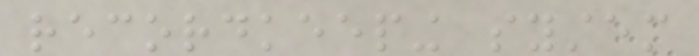recordkeeping system
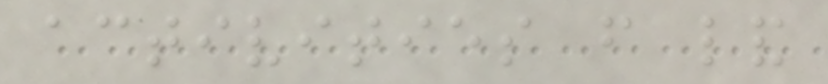activities from land
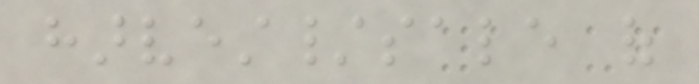harvest/sale of
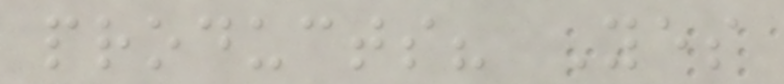products? Yes
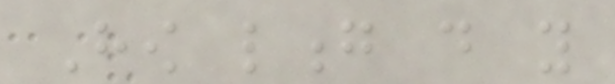How long do you
